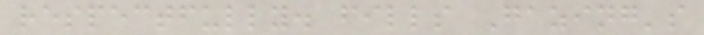respectfully. fills Gazing's
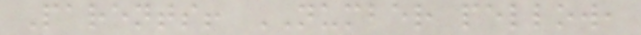Parents! NUMBER pellow,
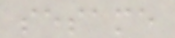sesame
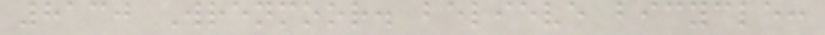8130 Wrenmoor. believe bicycle:
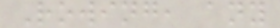Rowing, any
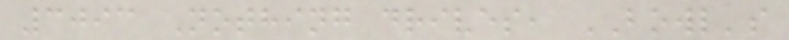3093 Nothing drives, BOWL's
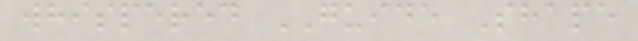whispered GUIDE Shape
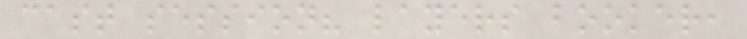cast session? layers booker,
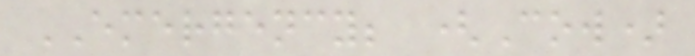EMERGENCY; (Cow)
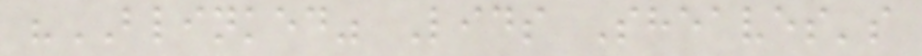"BLINKED" Lids Sheaves's
